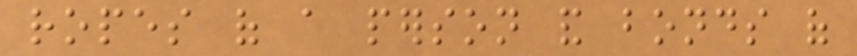ropes of a person and bonds of
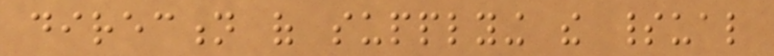direction of supplying the spiritual
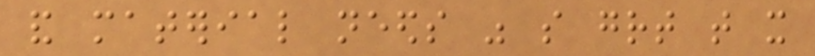and material needs was so great that it
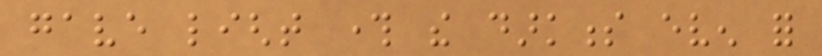gave light through the darkness even for
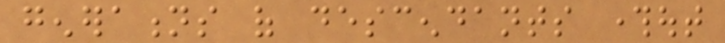generations of descendants throughout
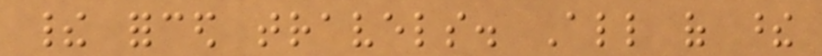their forced travels. All of these
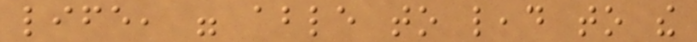life, were able to lead to the
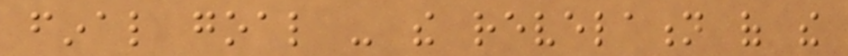final goal - the revelation of the
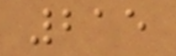215
